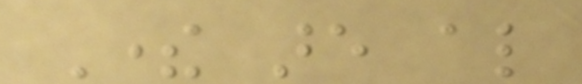There are also
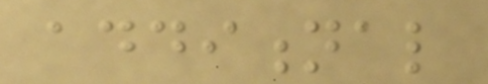additional
